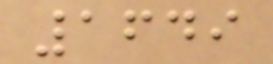1649
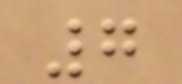7
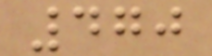470
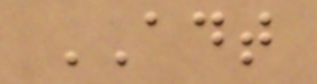ADT
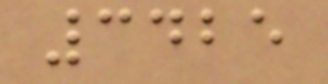3425
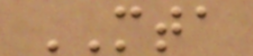MTA
